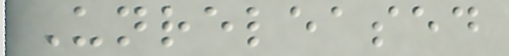Unreleased
